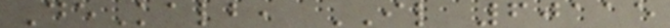DeKalb, IL 60115
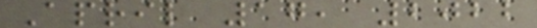April 17, 2022
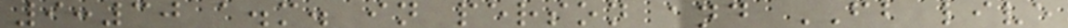9:30 a.m. in person and FB live
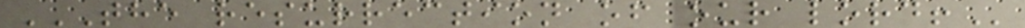THE RESURRECTION OF OUR LORD!
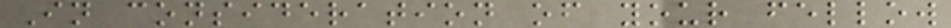In consideration of your fellow
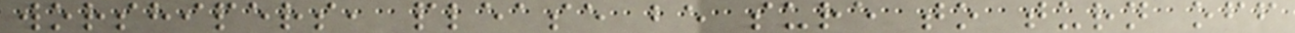worshipers, please be sure to turn off
